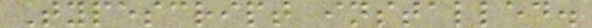Typescript installed.
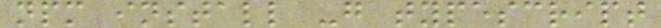npm install -g typescript
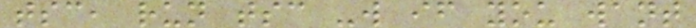tsc, run tsc -w if you want
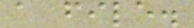a file.
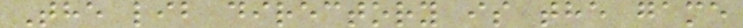The lib directory is the game
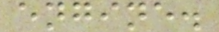engine.
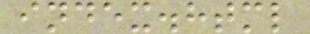index.html
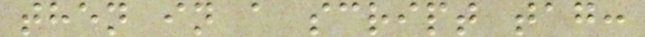then in a script tag:
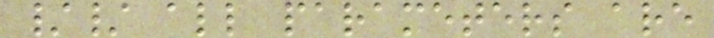// all parameters are
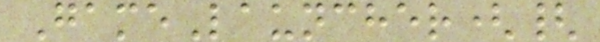GameLauncher({
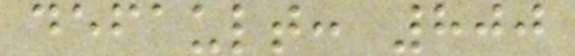default: 800
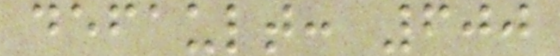default: 600
